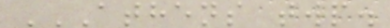ATHENS TWP.
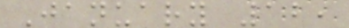January 12,
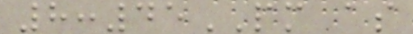8:45PM as
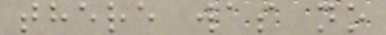there was no
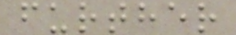further
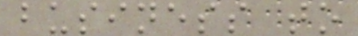business to
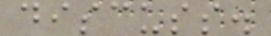discuss.
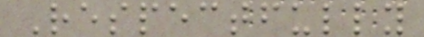Respectfully
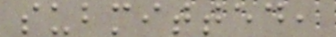submitted,
